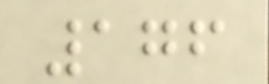176
